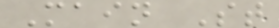Main St
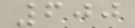600
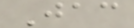Jac
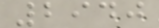2940
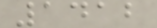1412
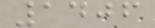1406
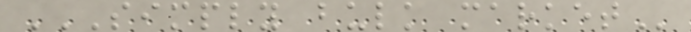SIMPLY BULK MARKET
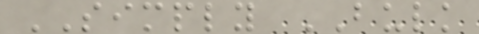SIMPLY BULK
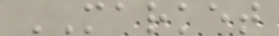MARKET
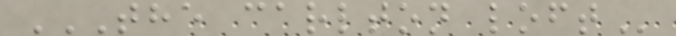THE CARLTON LOFT
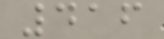416
